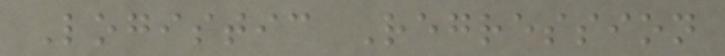Logistic Regression
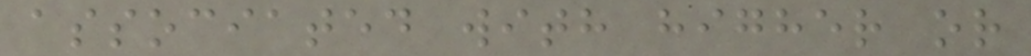associated with higher or
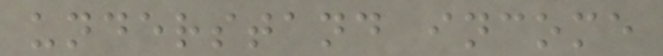understand income
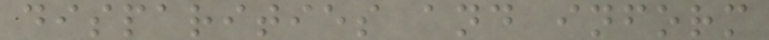disparities and inform
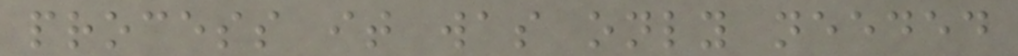process it was only needed
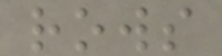rows
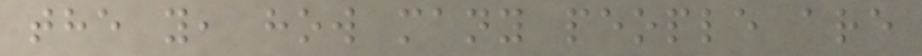the y, how many people are
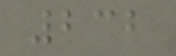232
